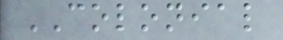COLONIAL
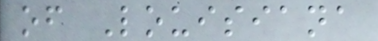of Louisiana
